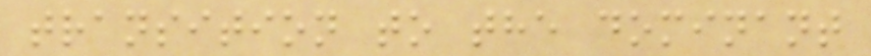transition to the dominant
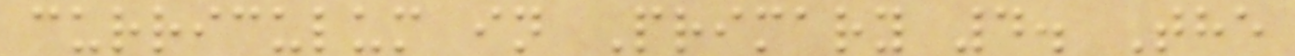curriculum in Primary 4. The
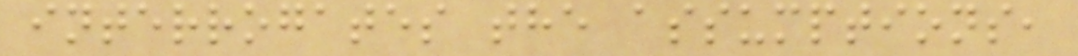interrogates the assumptions,
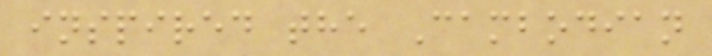inspired the Cambodian
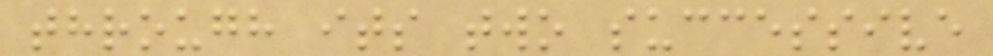through its two successive
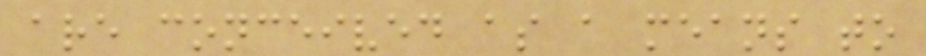are conceived as a means to
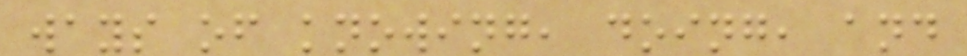ways of knowing, doing, and
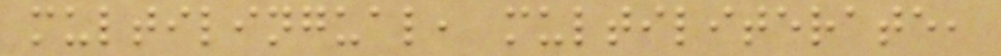multilingual, multiliterate,
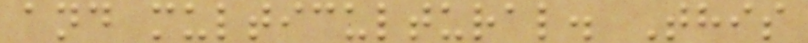and multicultural. This
